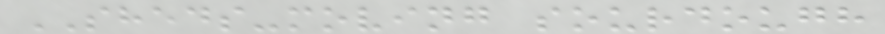SHEDS-moving sourdough
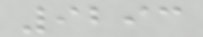9293
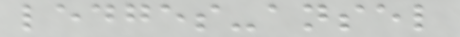ledges-ansel
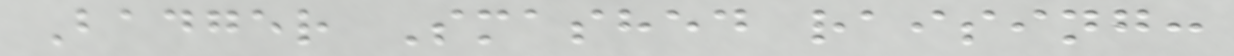Badger Smashed raising:
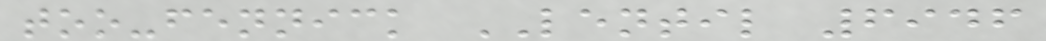too-fennick LENTIL 6946
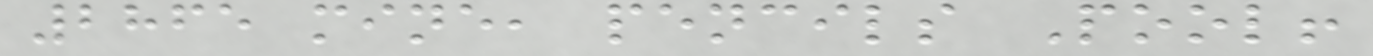2865 mine, pencils Pool!
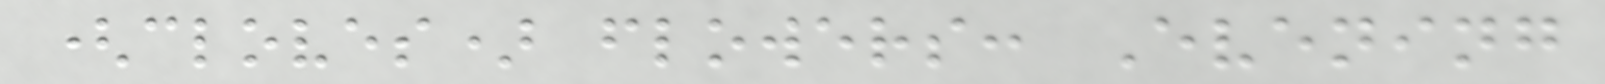(cloves) flowers: Evening
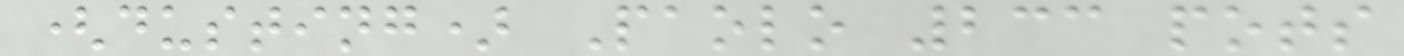(dusting) Paolo 233 pots
